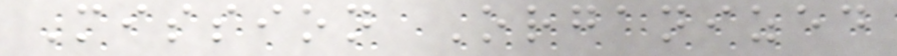Mission Organized
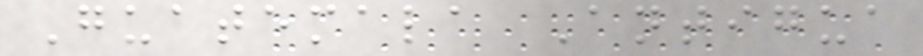Guatemala Antigua
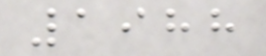1988
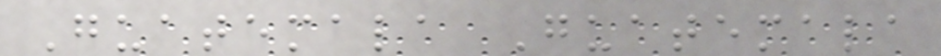Guatemala Guatemala
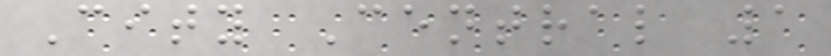City Central 1
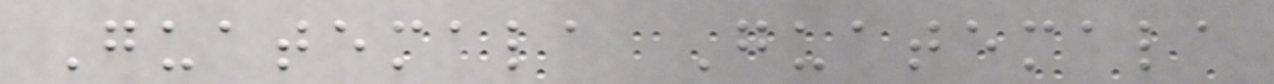Guatemala Guatemala
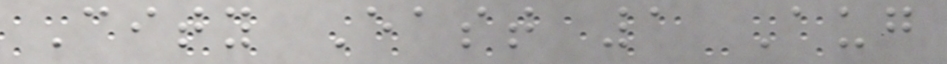City East 1 Aug
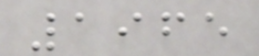1965
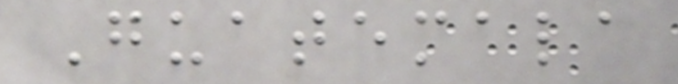Guatemala
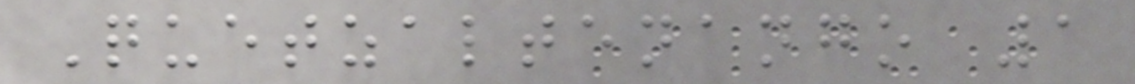Quetzaltenango 1
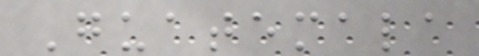Guatemala
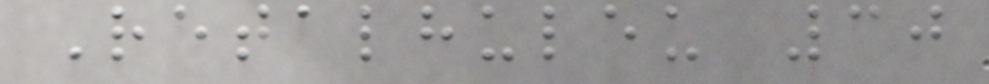Retalhuleu 30
